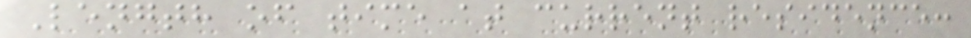Length of time at current residence:
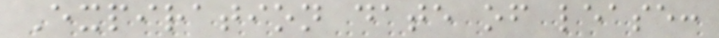Expiration date of lease:
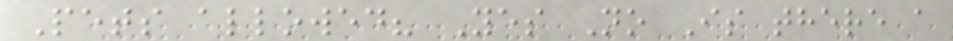Pets allowed? Yes No Is there a
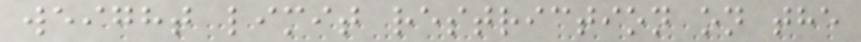weight limit restriction on the
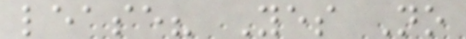lease? Yes No
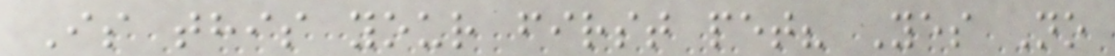Is this your first pet? Yes No
